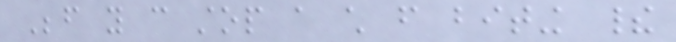Before you can stop a child from biting their
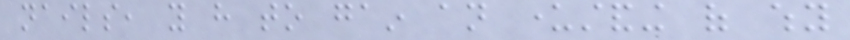nails, you have to gain an understanding of why
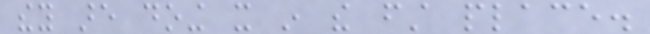they are doing it in the first place.
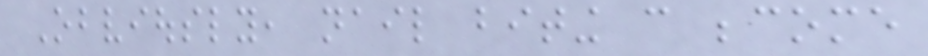Obviously, nail biting can become
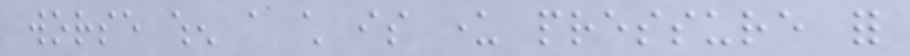worse when a child is under pressure for
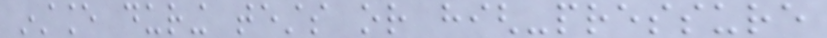instance during tests or high-pressure
